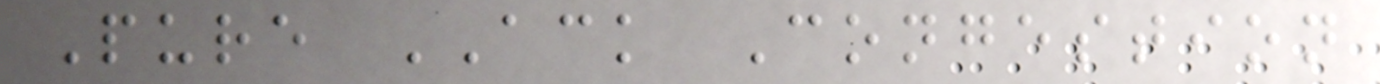Pure ACK Congestion
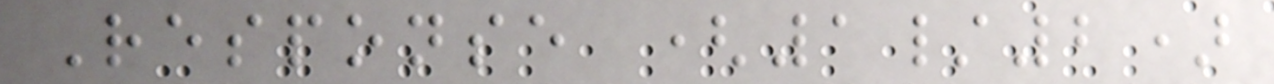Response (1/2)
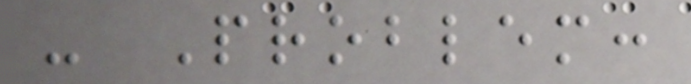- Problem:
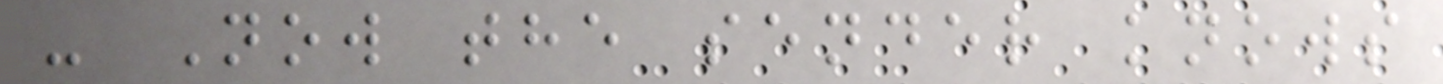- Now the sender knows
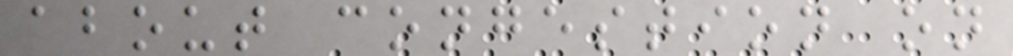about congestion on
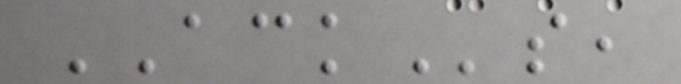ACKs,
